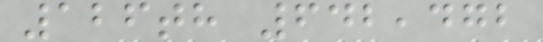126th 642,472
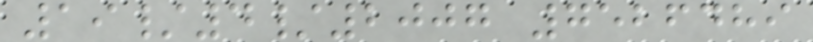19/4/2007 7526489
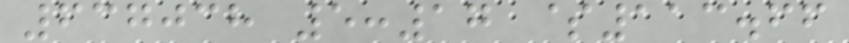637038 5:17 $113.66
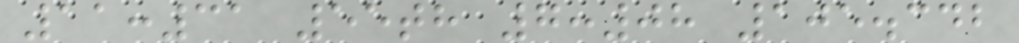11:31 55th 7:08 105.342
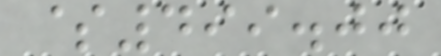$499.00
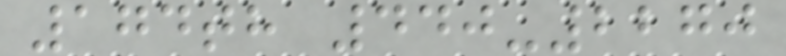174th 440-2270
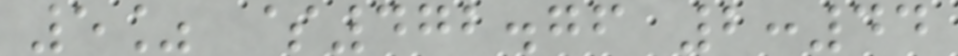5% $472.76 2:44
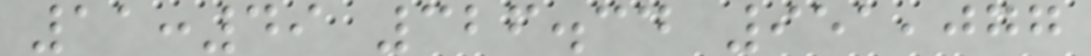11:49 326.34 951,077
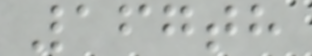167th
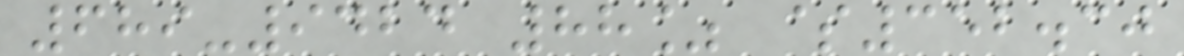689-9424 88% $352.30
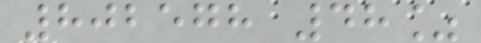802578 48%
